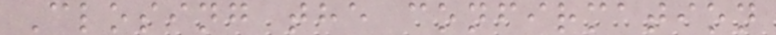Closing the confirmation
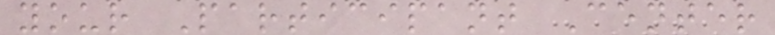your Participant Center
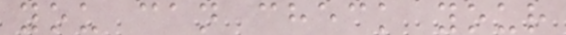you can check your
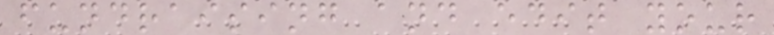fundraising and edit your
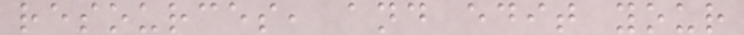resources, and edit your
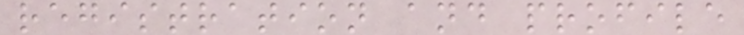registration and profile
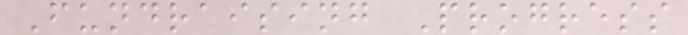Fundraising Progress
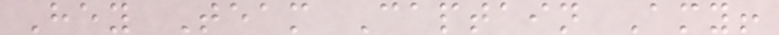Hey Team Captain Amy!
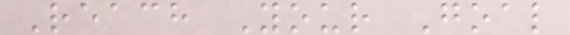Reach Your Goal
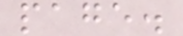page.
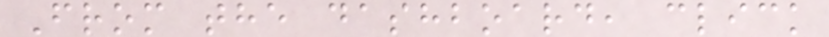From the dashboard, click
